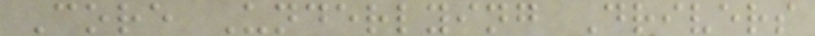Core Underlying Drivers
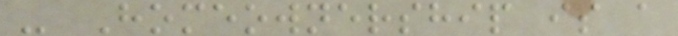- Homeownership is a
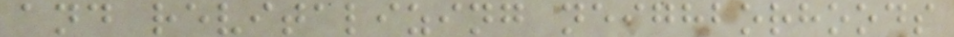and revitalizing neighborhoods
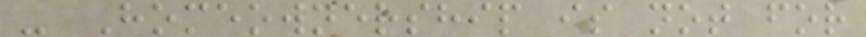- Homeownership is not for
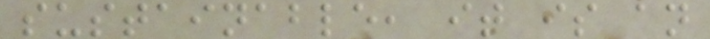sustainable, it is an
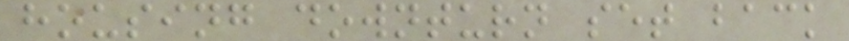housing downturn set back
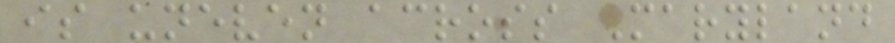is uneven across Maryland
